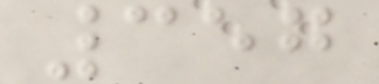357
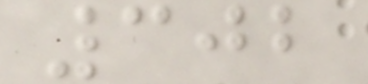302
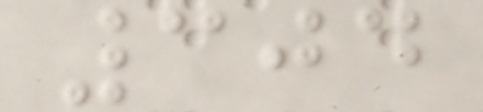304
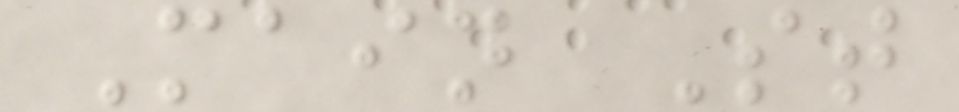Main St
